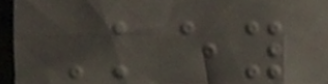Key
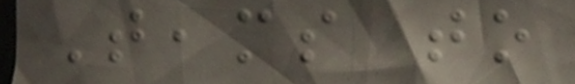Teams to
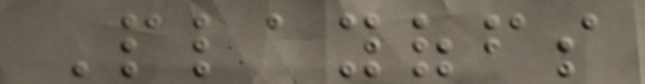Playoffs
